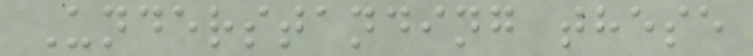Understanding these
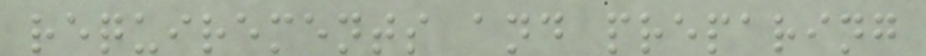requirements and preparing
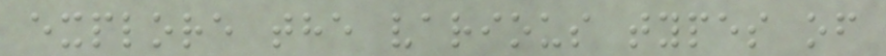explore the various types of
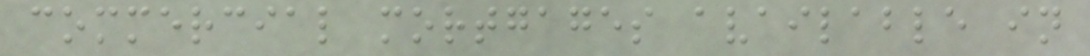commercial mortgages available in
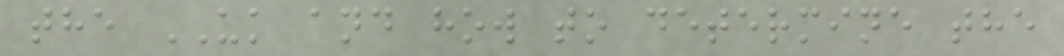the UK and how to determine the
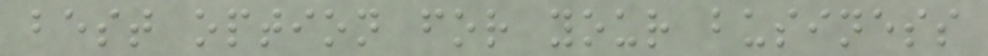best option for your business
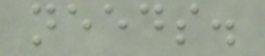needs.
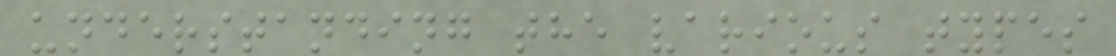understanding the various types
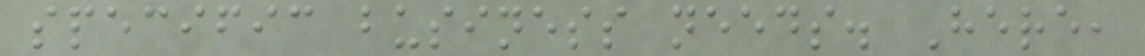specific business needs. Here,
